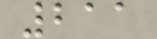211
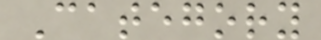Category
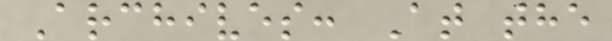Archives: At the
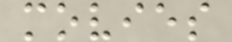movies
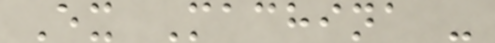Ex Machina -
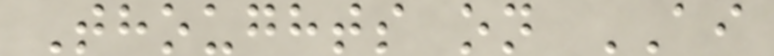Thoughts on AI
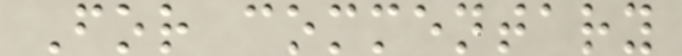For commentary
